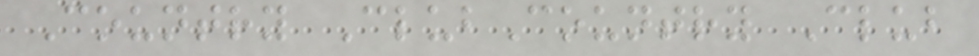Country ClubCountry Club
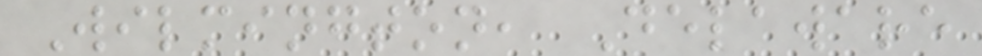Wilmington, Delaware
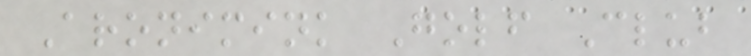Aronimink Golf Club
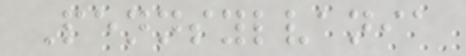Pennsylvania
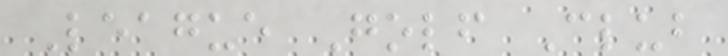League Golf Club
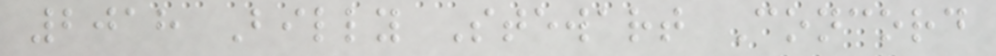2018 Billy Stewart Concord
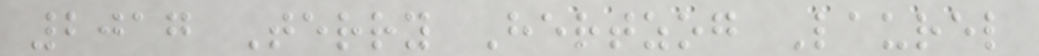2017 Terry Hertzog Laurel
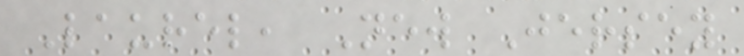Laurel, New Jersey
